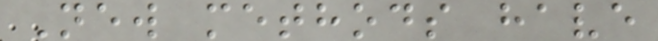New methods have
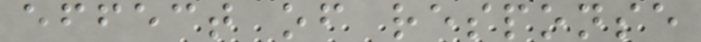effect of response
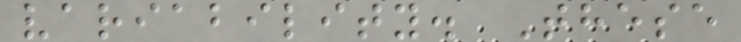variability. These
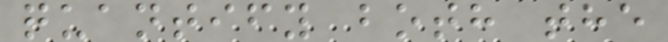quantify both the
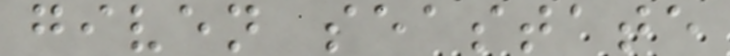given seastate
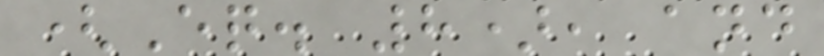(Eq. 8), and
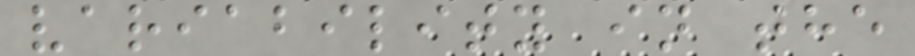variability in the
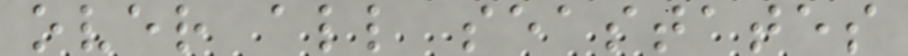over all seastates
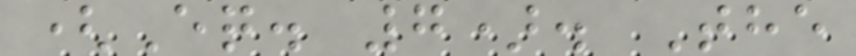(Eq. 7). The
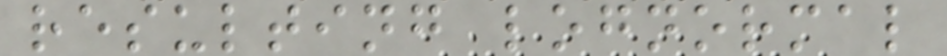resulting lognormal
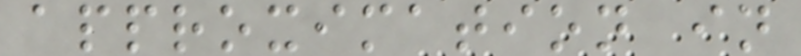approximation in
